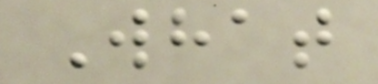What
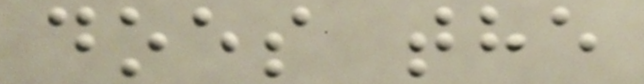does the
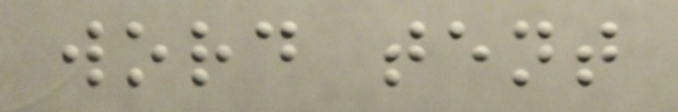word tent
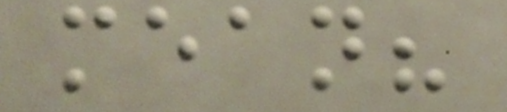mean?
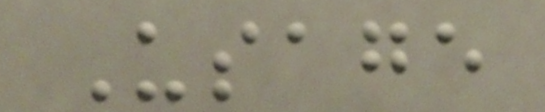Usage
